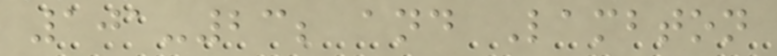101-23; and Lambton
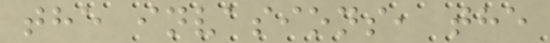the invasions, the
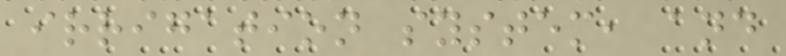irrigation system, and
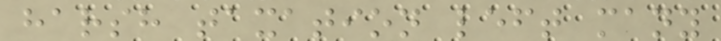harsh taxation left many
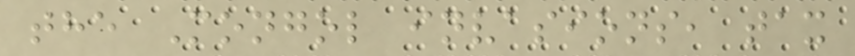the Mongol invasions, tax
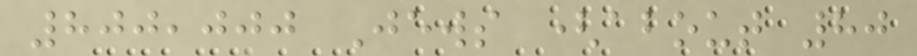800,000 Jews (about 80
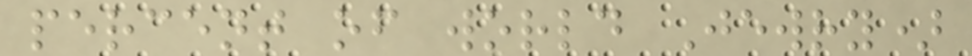percent of world Jewry)
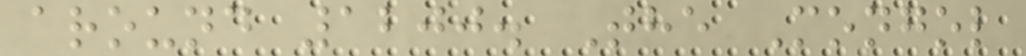around 1200. The Mongol
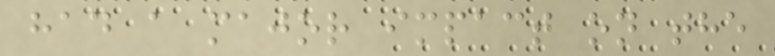had a major impact on the
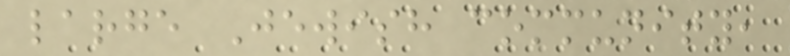large Jewish community,
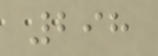298
